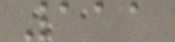111
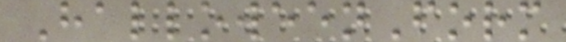HalloweenForm
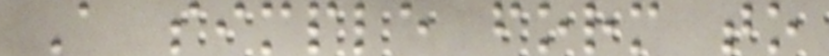A simple form to
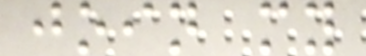join my
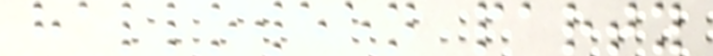halloween party
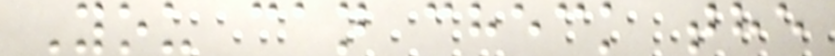You can check the
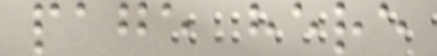page here
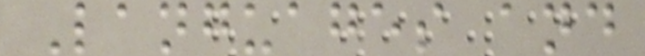Languages and
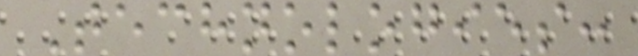Technologies:
